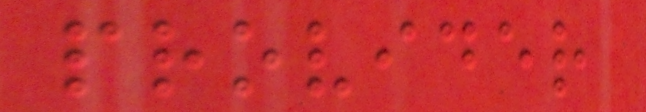provider
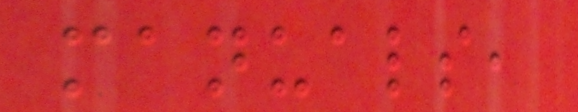manuals,
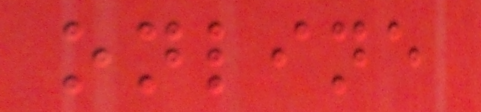online
